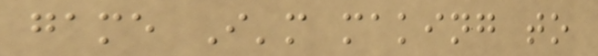game I'm making to
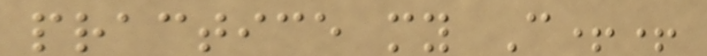practice my C++
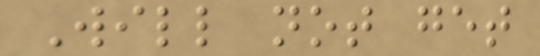Will not get
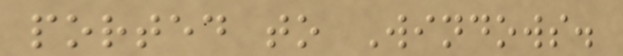ported to Windows.
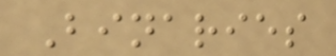Binaries
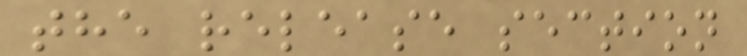the release section
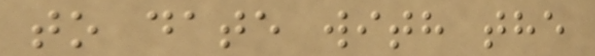to date with the
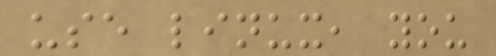use linux, you
